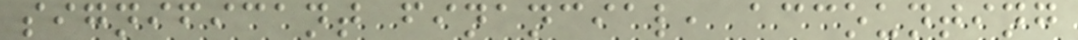significant financial, accounting
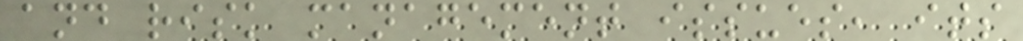and risk management issues, its
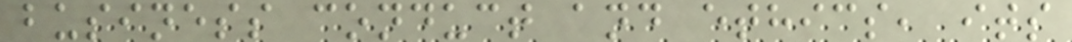business conduct and ethics, its
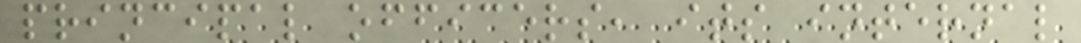principal officers, its internal
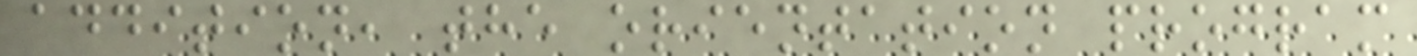addition, the orientation program
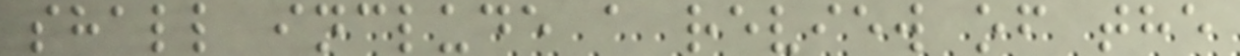shall include a review of the
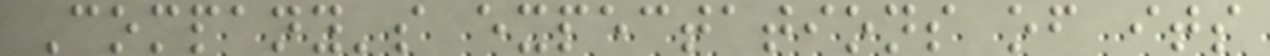Company's expectations of its
